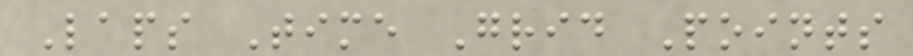Laps Time Grid Points
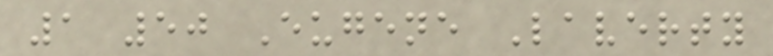1 50 Eugene Laverty
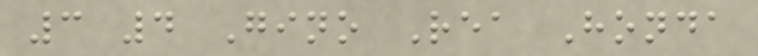3 4 Gino Rea Honda
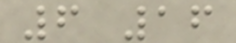6 16
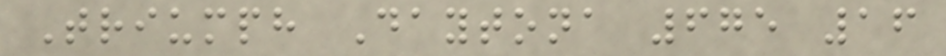Triumph Daytona 675 16
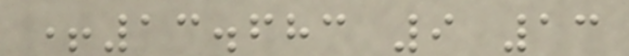+13.683 9 13
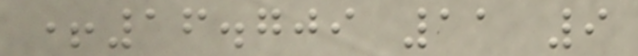+16.709 11 9
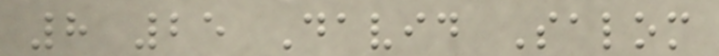8 25 David Salom
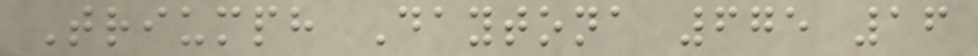Triumph Daytona 675 16
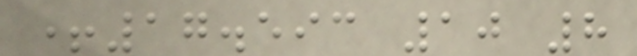+17.593 10 8
